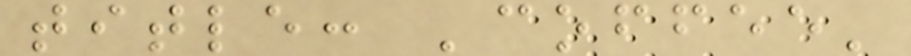title: 'coffee'
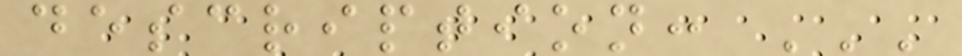description: '''
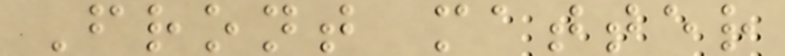Front matter
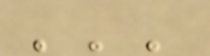'''
